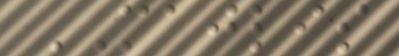MAJLIS
